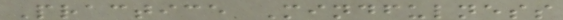Practice Mindfulness
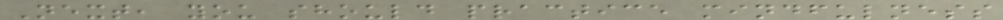Next, you should practice mindfulness
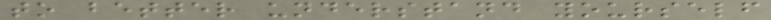to better understand yourself
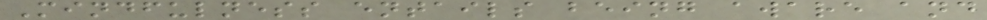Mindfulness entails being aware and
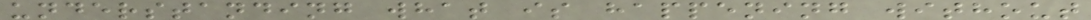understanding what is happening without
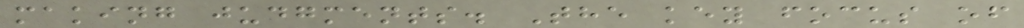making judgments. The key focus of
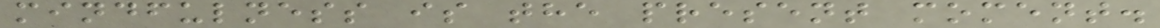mindfulness is the present moment.
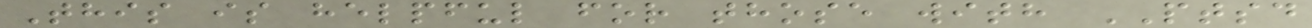This is helpful for those with PTSD
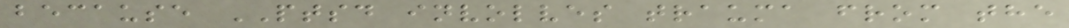because PTSD involves trauma from the
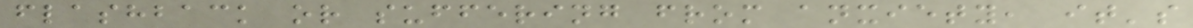flashback or suffering from anxiety, it's
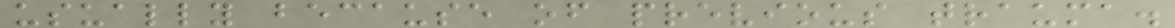usually because of previous trauma.
